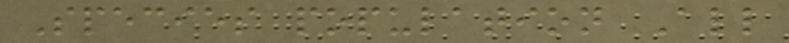Species population All
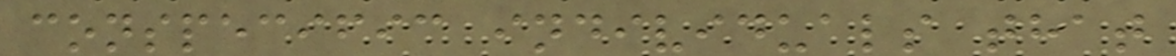conspecific individuals that
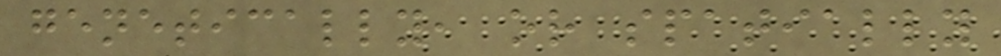genetically, or spatially
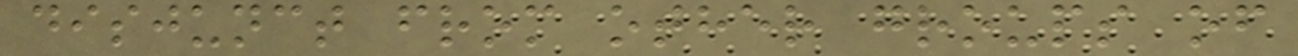disjunct from other groups of
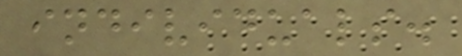individuals.
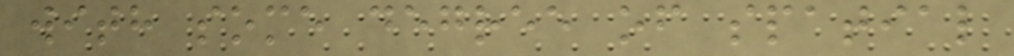with some degree of spatial
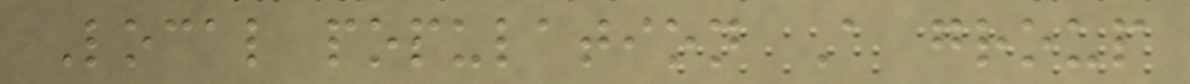Local population A group
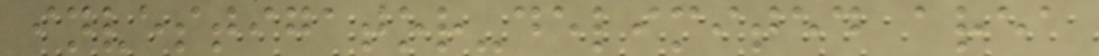investigator-delimited area
